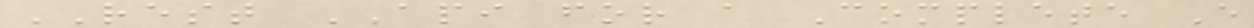REST API for a Complete E
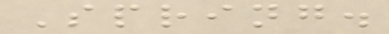Spring.
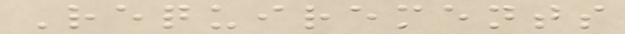Requirements
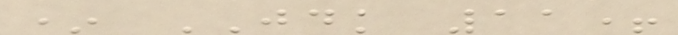* JDK 11+
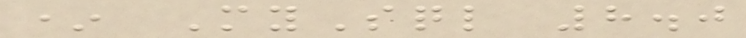* MySql 8.0
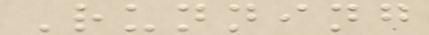Running
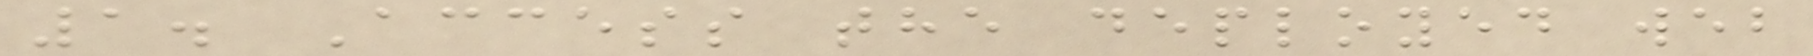1. Access the deployed web
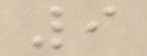9
